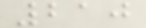210
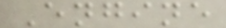Engine
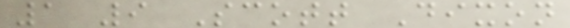1 9 Scott Dixon
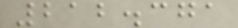212.371
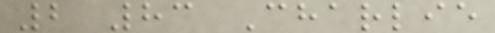2 83 Charlie
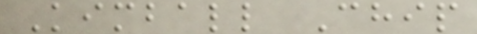Kimball Chip
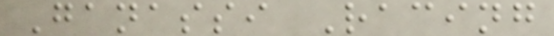Ganassi Racing
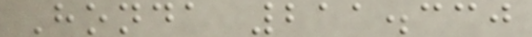Honda 211.330
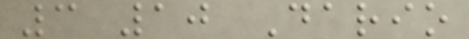3 10 Dario
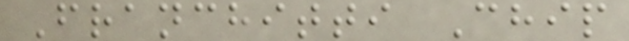Franchitti Chip
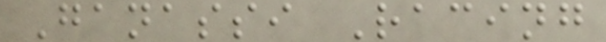Ganassi Racing
